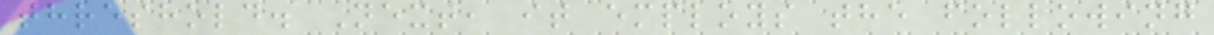threshold. Next, it employs the following
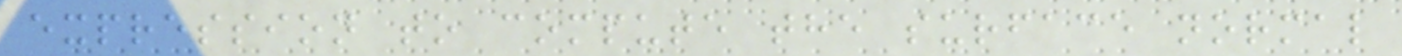expression to compute the surface normal
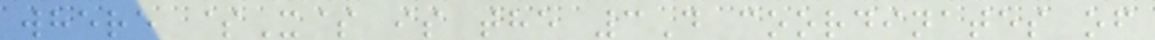where $X$ is the 3D coordinates of
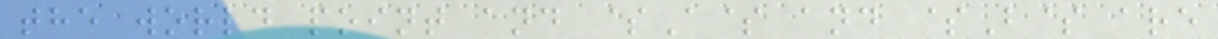the world point and $A$ and $B$ are
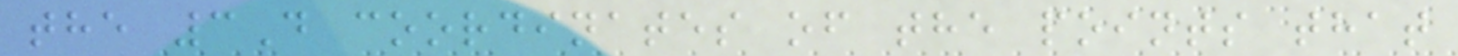the 3D coordinates of the points that
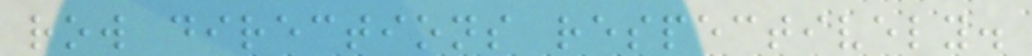row directions respectively.
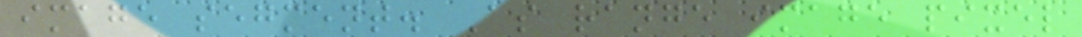image segment. As range image pixel
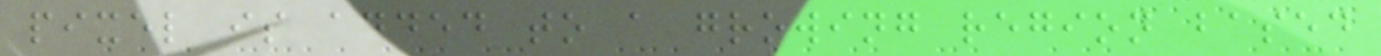pixel is added to a growing region based
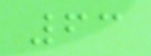63
